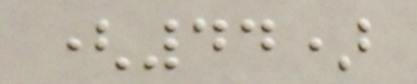(44)
